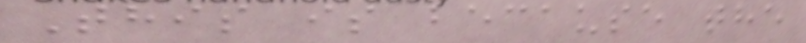This is because the
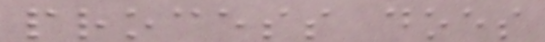process does
